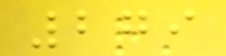279
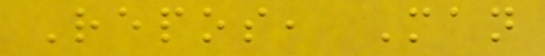Repos, Man
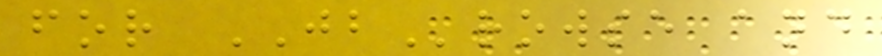for JBrowse and
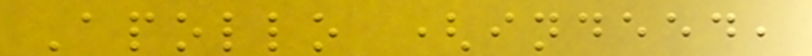Apollo (indeed,
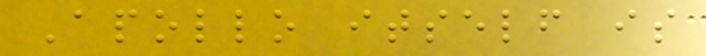Apollo itself is
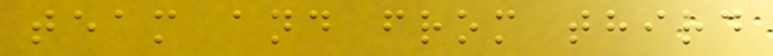team and from third
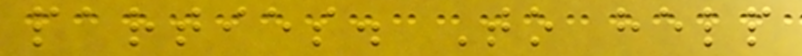parties. To help
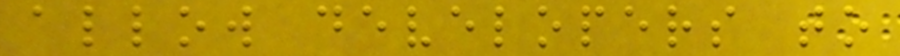allow developers to
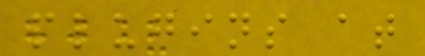plugins at
